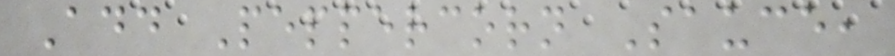Add Peppercorn Sauce,
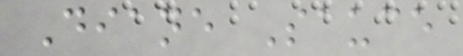Diane Sauce
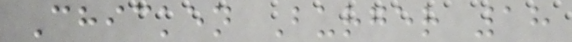Chicken Burger 18
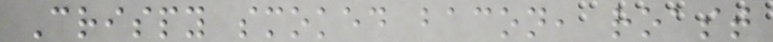Crispy smoked bacon, roast
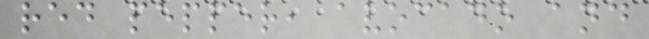red pepper, avocado and
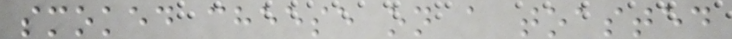smoked cheese on a toasted
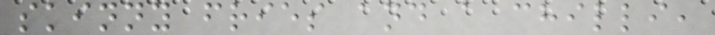skinny fries and a chilli,
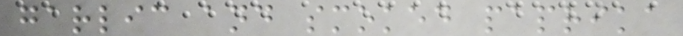garlic and smoked paprika
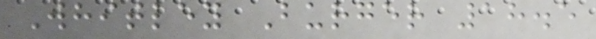Whitley Burger 18.5
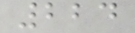224
